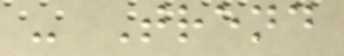- Trend
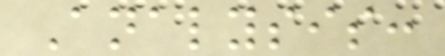Analysis:
